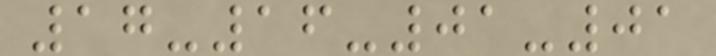17-16-01-01
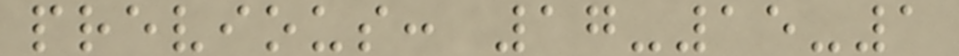previous: 17-15-1
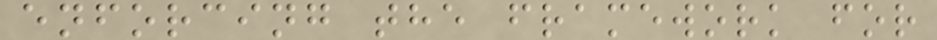enforcing the framework for
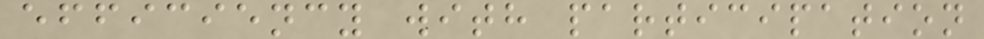efficiency with participation
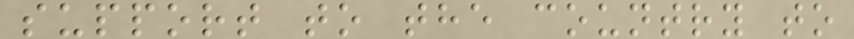support to the country to
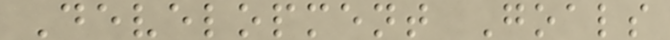Development Goals
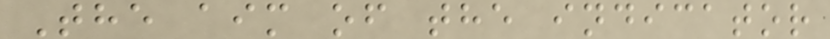The aim of the indicator
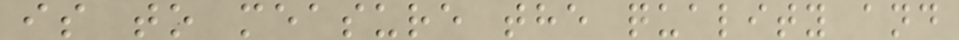is to measure the quality and
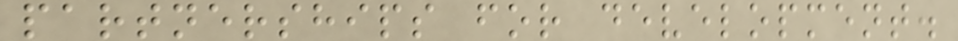partnerships for development.
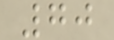70
